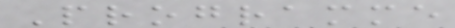Programme
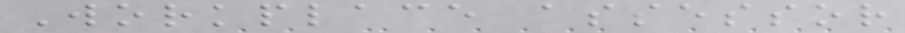Workplace assessor
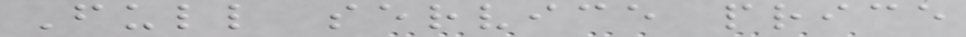Full service price
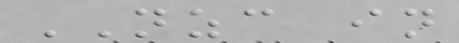NZC in
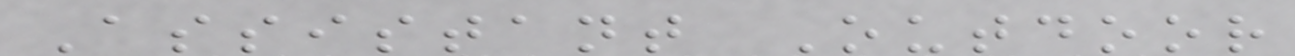Assistant Outdoor
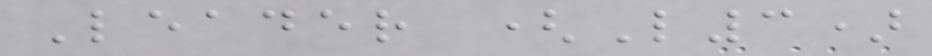Leader (L3)
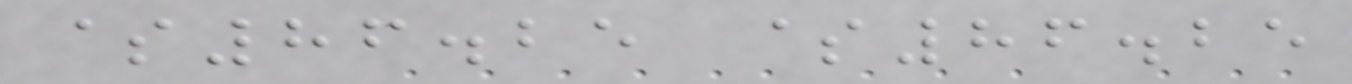$86.25 $86.25
